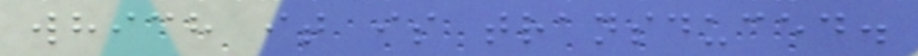which it is transduced.
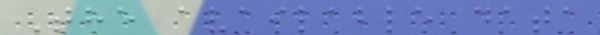The available data
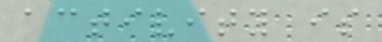activity is
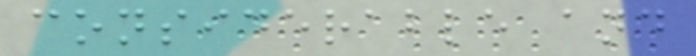considerable and
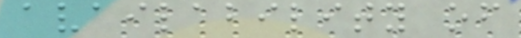availability of
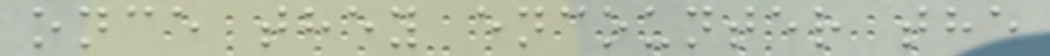once they encounter the
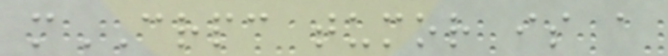mCRPC tumor is a
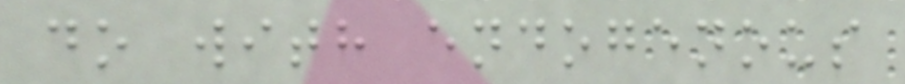do with endogenous
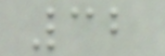32
